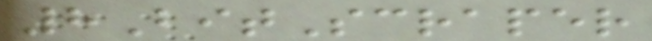8BitScraper
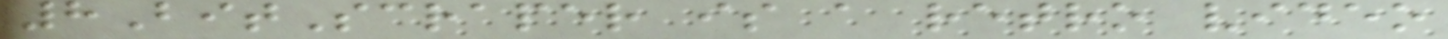8BitScraper is a retro video
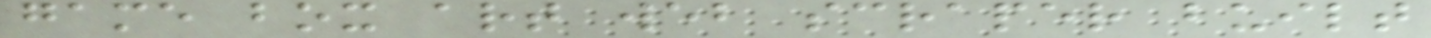game box art web scraper built
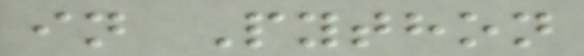in Python
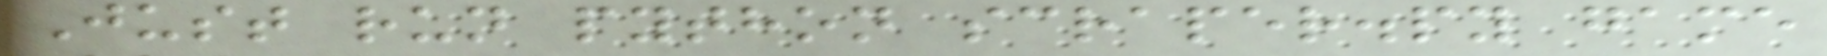Just run python scraper.py game
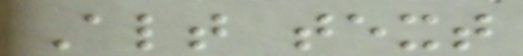Alt text
